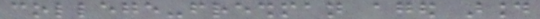college-freshman aged around
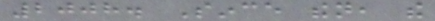2008. Since then, the
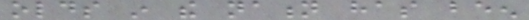olds in the nation has been
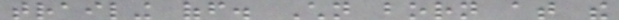trailing off. Children born at the
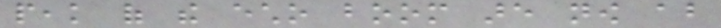peak of the echo boom are now about
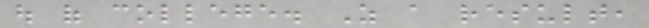out of college. As a result,
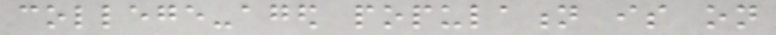college-aged population is on
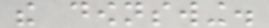the downswing.
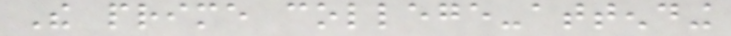The prime college-attending
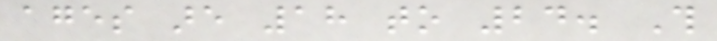ages are 18 to 24. This
